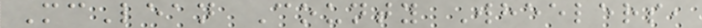McLean County Wheelers,
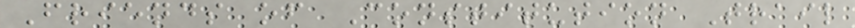Friends of Constitution Trail
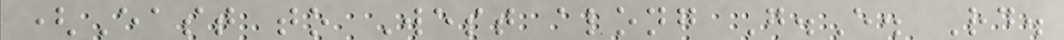(East to West along G.E. Rd.
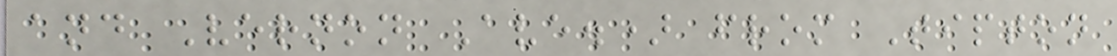and Vernon Ave.) from Tipton
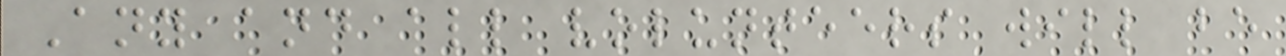Any and all volunteers will be
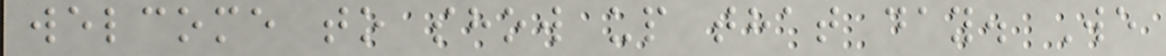welcome to show up that day. We
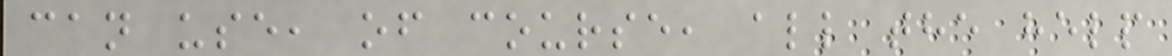can use, of course, all the help
